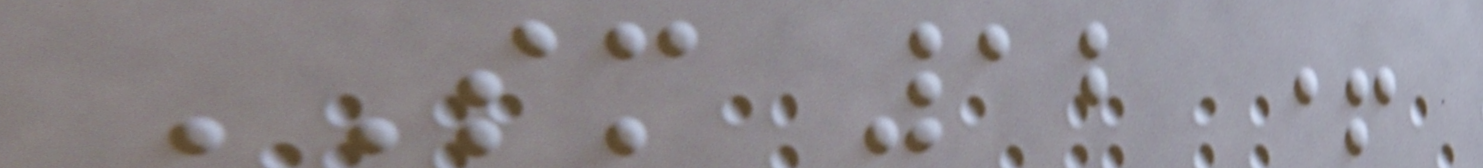SM 12 +
